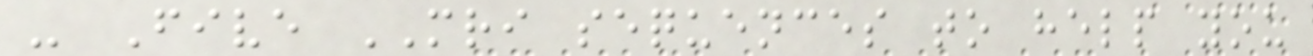- Five MRI sequences to help you
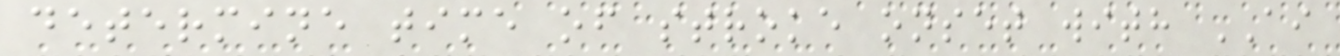determine time of stroke onset with AI
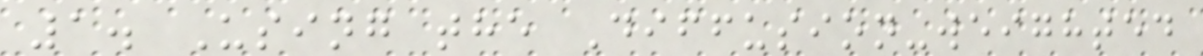1. Using the Diffusion-weighted
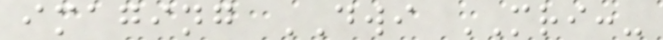imaging DWI MRI:-
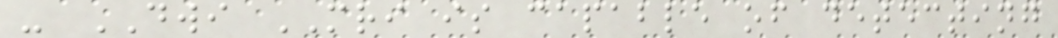- DWI MRI is capable of detecting
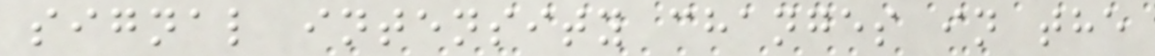signal intensity changes in the
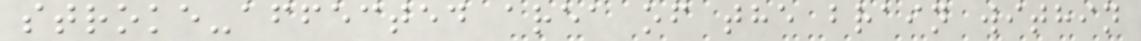stroke-affected area of the brain within
